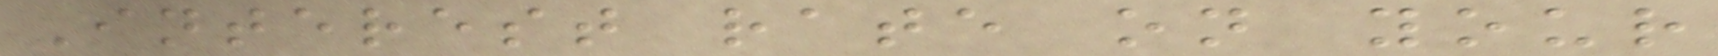Interest rate on your
